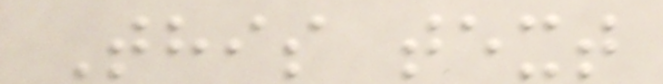This text
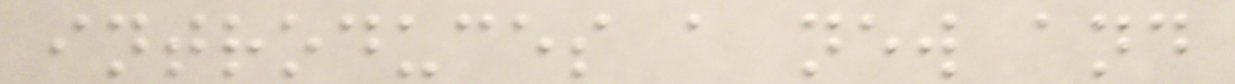introduces a new and
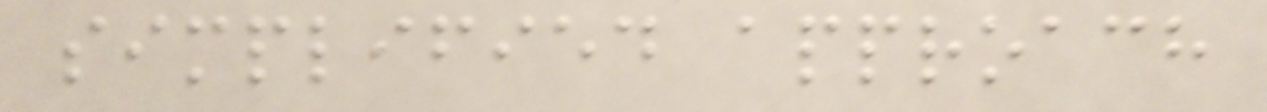simplified approach
